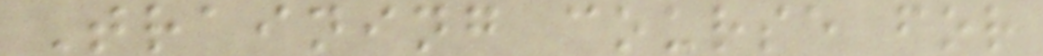Training course for
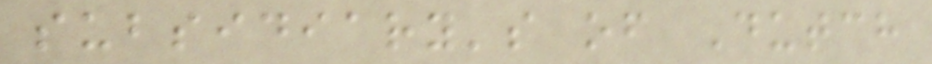subsidiary's of Dutch
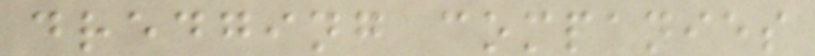dredging companies
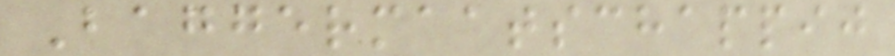Baggermaatschappij
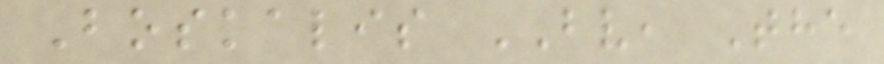Boskalis BV, The
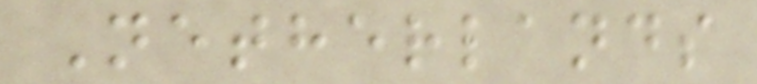Netherlands
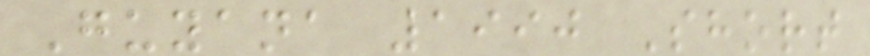Guyana 1990 Short
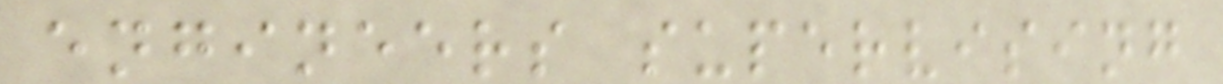engineers supervising
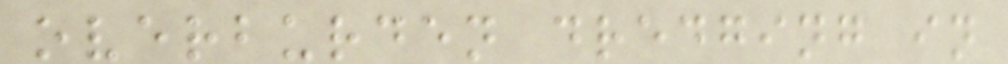overburden dredging in
